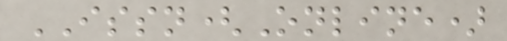ISSN(Online)
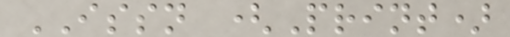ISSN (Print)
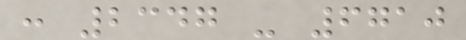: 2347 - 6710
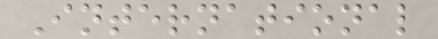International
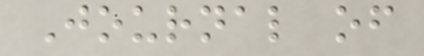Journal of
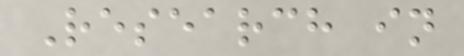Research in
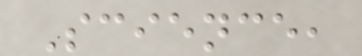Science,
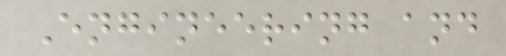Engineering and
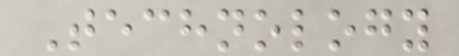Technology
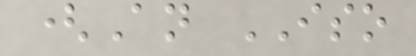(An ISO
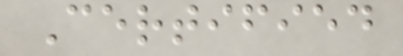Certified
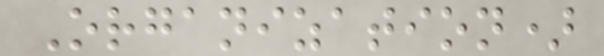Organization)
